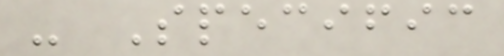- Specific
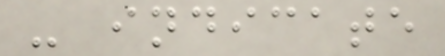- indicate
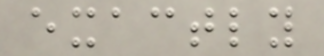exactly
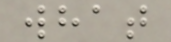what
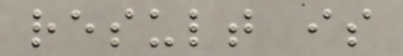result is
